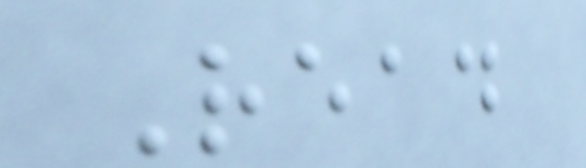Read
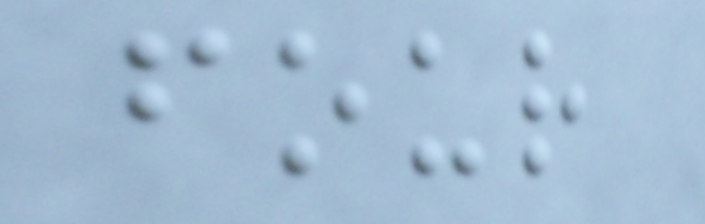four
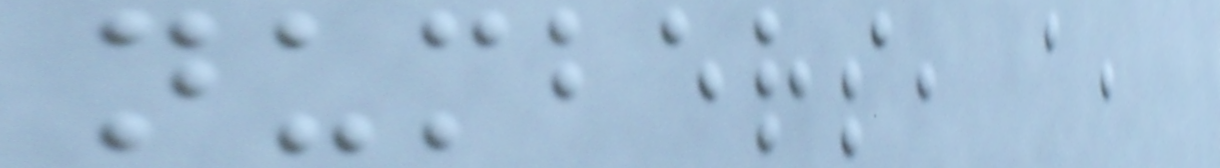numbers, a,
